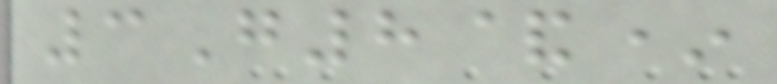3G8&*
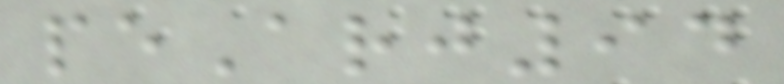peArj94
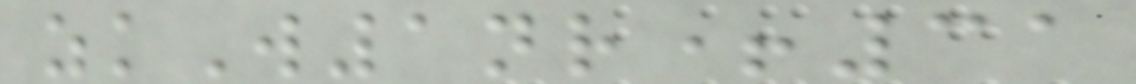zkW1nr+31
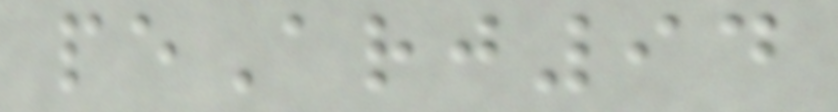peArj94
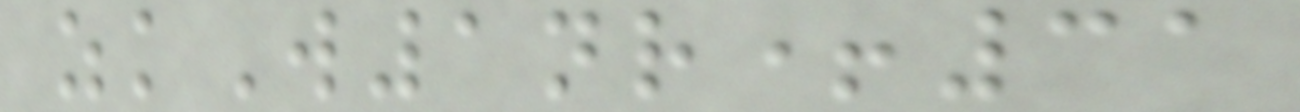zkW1nr+31
